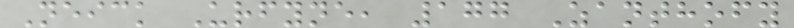Neick Urfyne, 177 Zanthofy
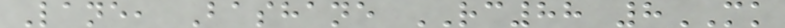Lane, Bashane RC88 8MK
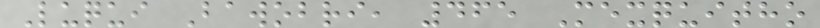Luqui Bawobri, 465 Mexquitho
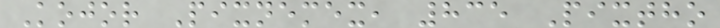Kojor Pixnemex, 835 Pixtho
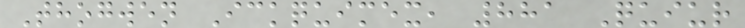Thogwen Ickquimex, 881 Quiur
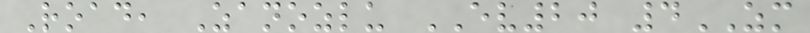Road, Zanozlu EV20 4ZM
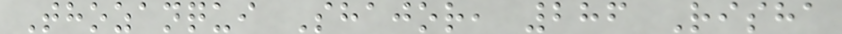Thozanqui Shajor, 286 Risha
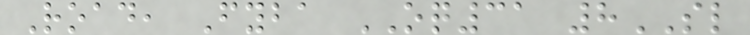Road, Fyba OQ31 8SL
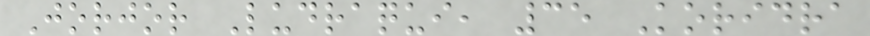Jorjor Ludraqui, 35 Koridra
